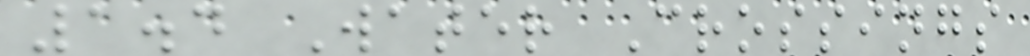1.4 Water Crossings
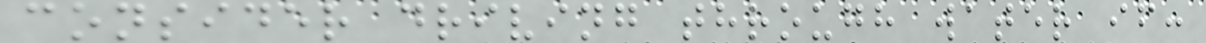consider driving through water if:
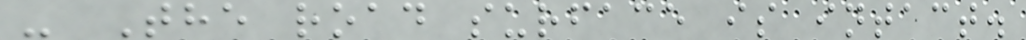- The road surface is intact.
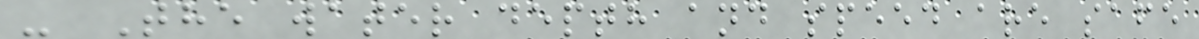- The water depth and speed are safe
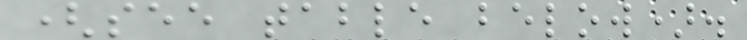(see table below).
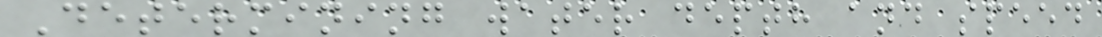Determining water depth and speed
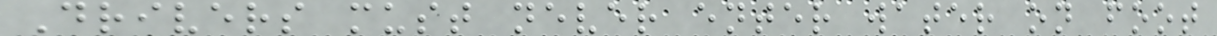Drivers must never enter water on foot
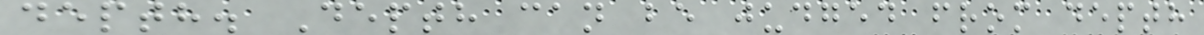depth. Depth can be judged from depth
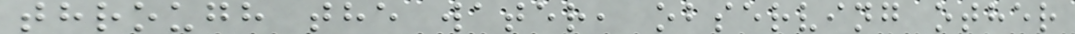through the water, observing other
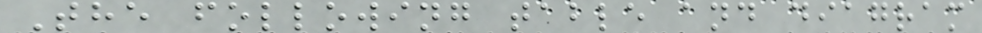The following table and diagram
